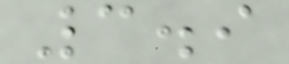3.9
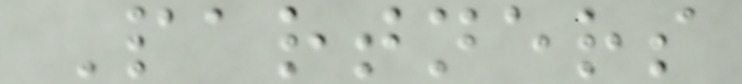Partners
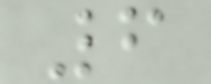6
